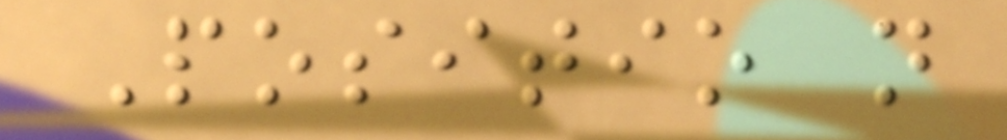Positio n
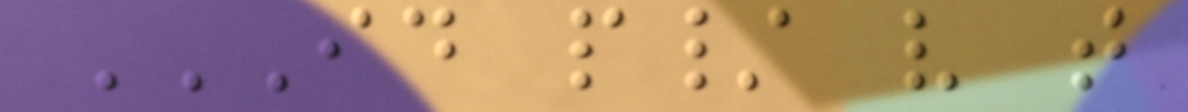ID P/ V T
